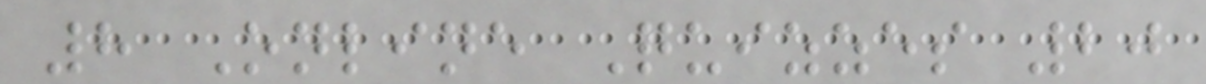8 Online Quizzes 20
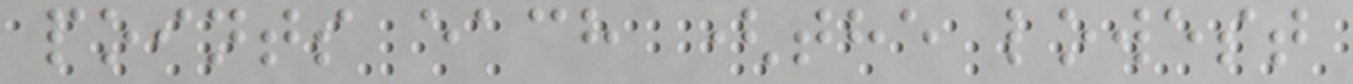points each (the lowest
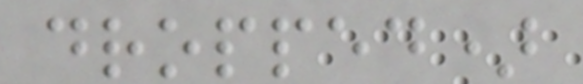dropped)
